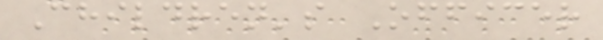Children's Officer
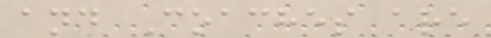and Coaches are
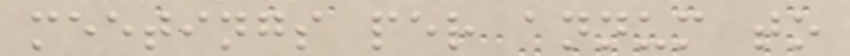meetings per annum to
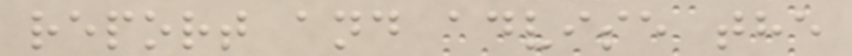report and advise the
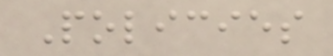Policies
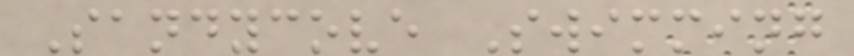Sandycove Swimming
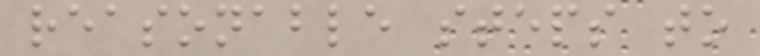reasonable steps to
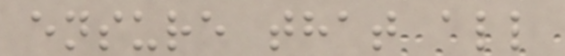ensure that all
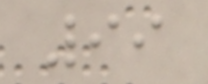99
